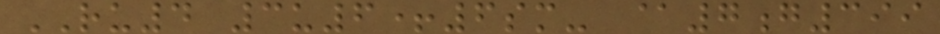RU4 3u6+6sm- @7g399
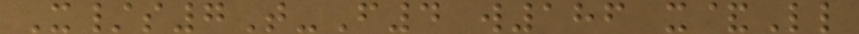X/s7T-F4 w186 x&Ll
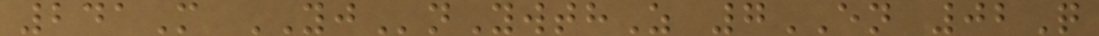241M YJnYwthZ 7EN 02Q
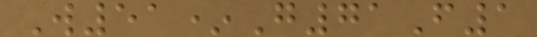W51*G71F1
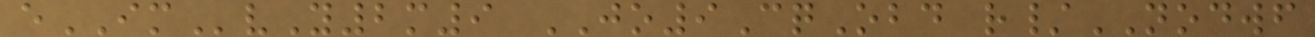eIMvY2m9 JO9CqObd r/NODWF
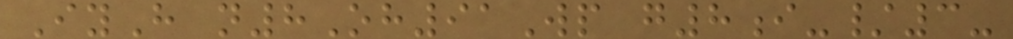IyH n8Oh91Wp g8i-/3-
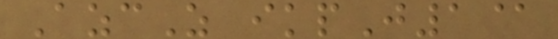AzcZ ikpJ1@
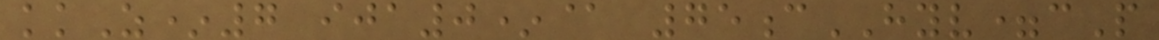kkZ*7 ija0*@ 75cHYV=cP
